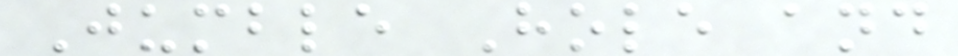Jumble Hole and
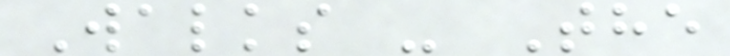Walks - The
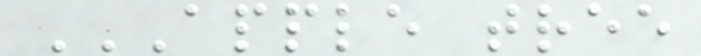APPLE TREE
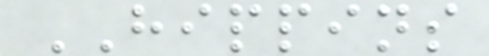HIPPINS
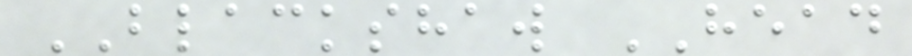BLACKSHAW HEAD
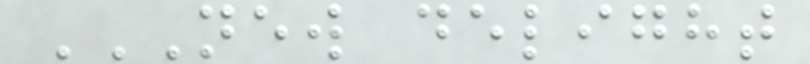NEW DELIGHT
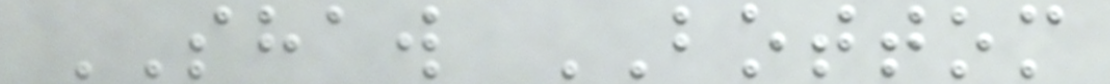SHAW BOTTOM
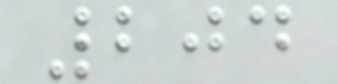204
